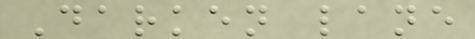Darken lane
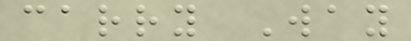carry Way
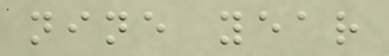nine year
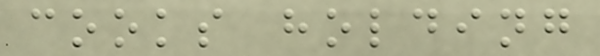cooks holding
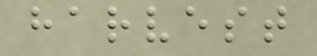harvest
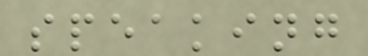speaking
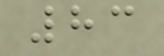83
